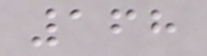168
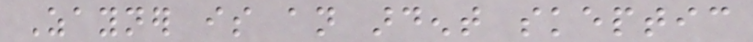Zayner is an ardent skeptic
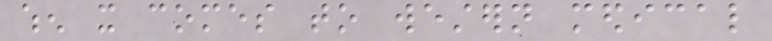when it comes to western medical
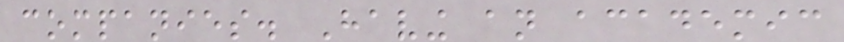companies. Having an academic
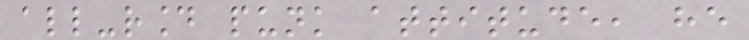all-round punk attitude, he
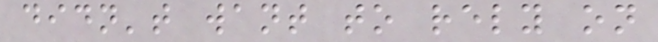didn't want to rely on
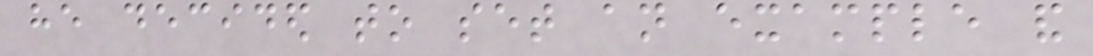he decided to set an example and
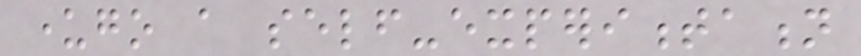undergo a self-experimentation
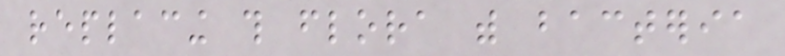replacing this flora with bacteria
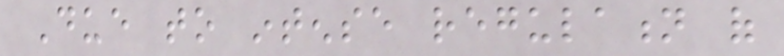Due to intense regulation of
